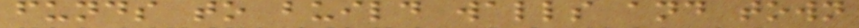funds to build walls and town
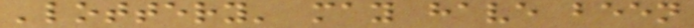'lottery' may have been
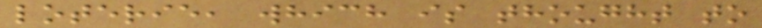loterie, which is thought to
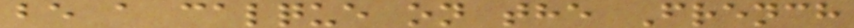be a calque on the French
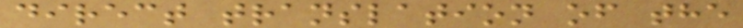direct translation of the
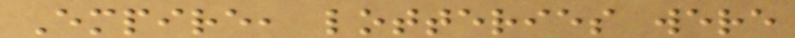Empire, lotteries were
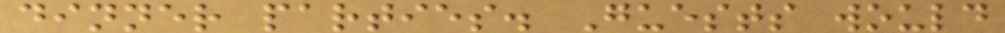dinner parties. Guests would
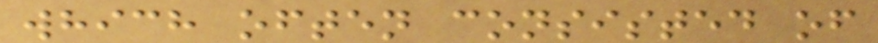which often consisted of
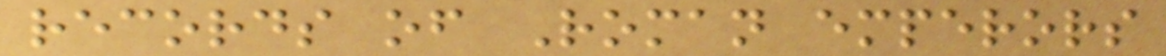records of Roman emperors
